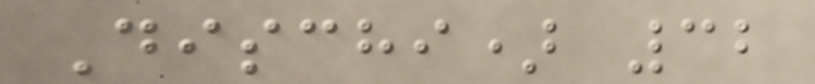Dischi) 32
